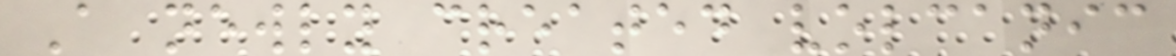A newly created volcanic
